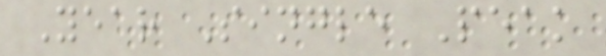Year Single Peak
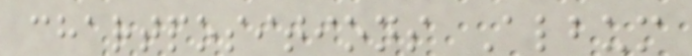chartpositions Album
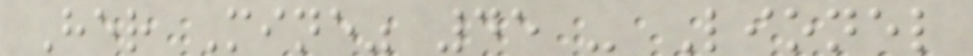Her Mine" 45 - Lionel
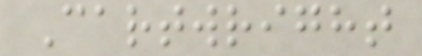Cartwright
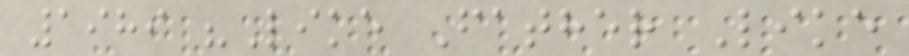1989 "Like Father Like
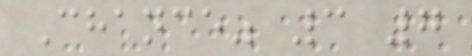Chance" 3 7
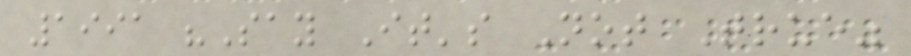1991 "Say It's Not True"
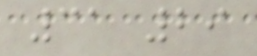31 29
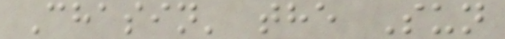Chasin' the Sun
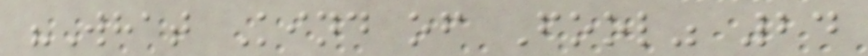"What Kind of Fool" 24
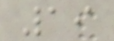19
